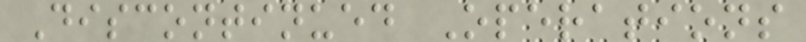Discontinued Operations
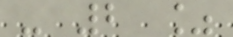- 2 %
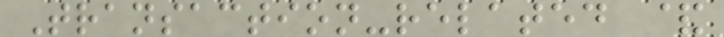Transaction-related &
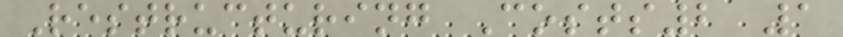Restructuring Costs2 1
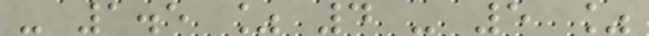- 1.5 % 4 - 5 %
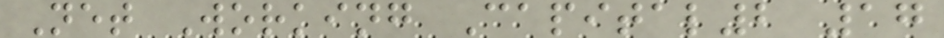Net Working Capital2 17
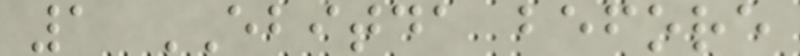1 EBITDA before
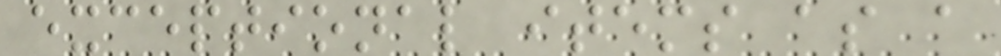exceptional items as a
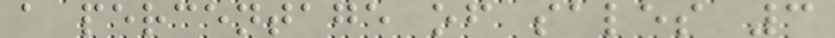a percentage of sales 3
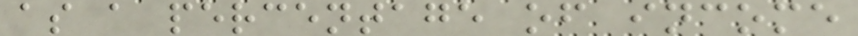as a percentage of income
